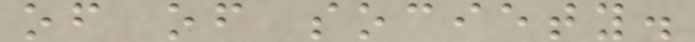of of society.
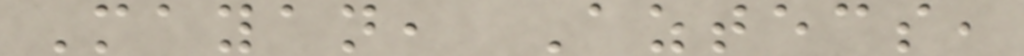Mayan, Aztecs,
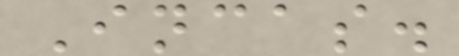Incas.
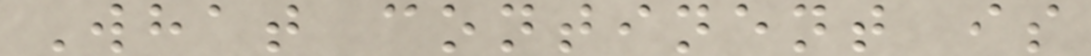What continent is
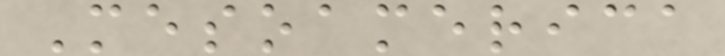Mesoamerica
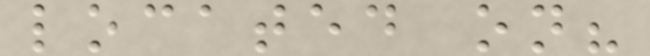located on?
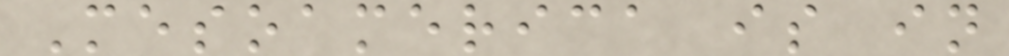Mesoamerica is in
